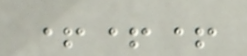+++
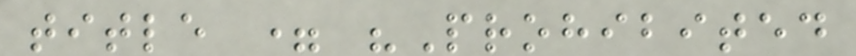title = "Prohibited
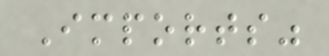Imports"
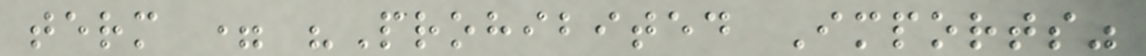term = "Prohibited Imports"
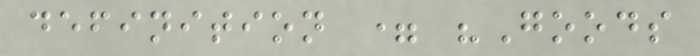definition = "Goods
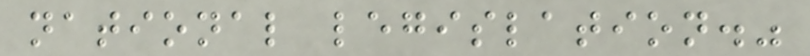national legislation."
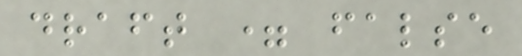draft = false
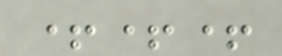+++
